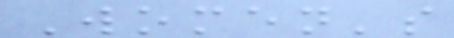Women's
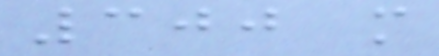300 m
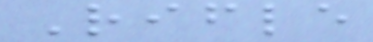Rifle
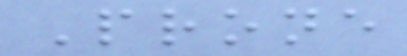Prone
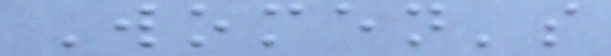Women's
